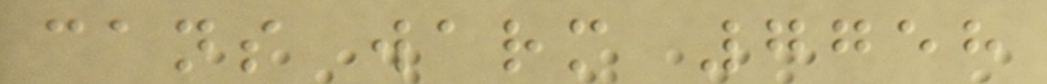cans warm 7758
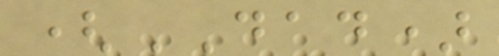(DAD)
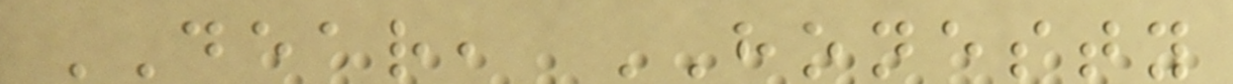DEAR, HONESTY
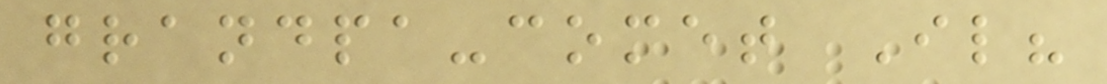grandpa-comet Il?
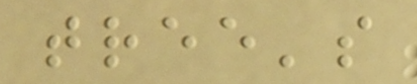tree's
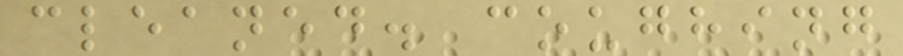cleaned. coughing
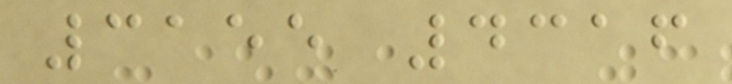3155 4316
